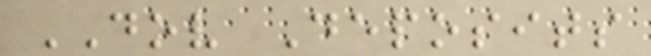DOV Deposits
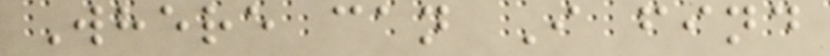Where can I find
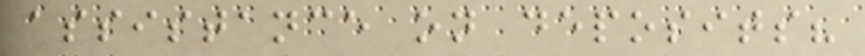assistance on deposits?
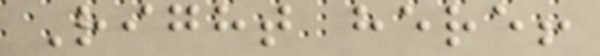Right here!
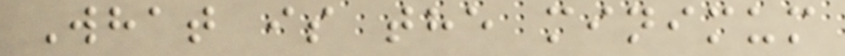What is the minimum
